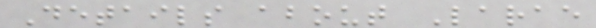Details about Larae
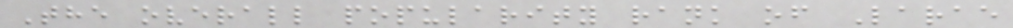The overall popularity rank of Larae
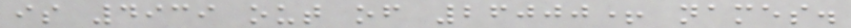is 4939 out of 26000+ names.
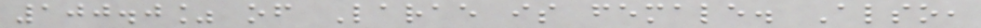100.0% of Larae is female. Also,
